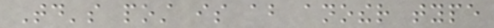Today's post is about another type
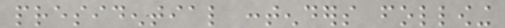presidential contenders following
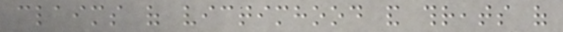claims of victimhood and threats of
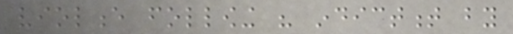violence following his indictment by
